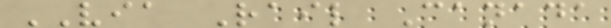VIA Rail Canada
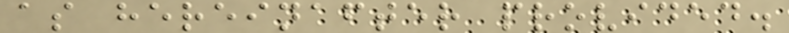as hereinafter provided.
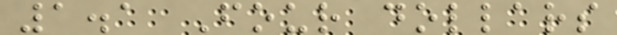1.1 Four dollars
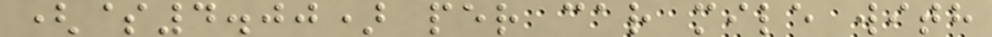($4.00) per car mile with
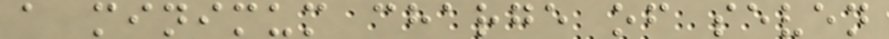a minimum charge of seven
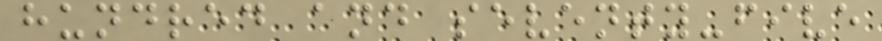hundred and seventy-five
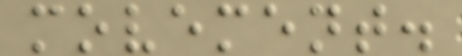movement.
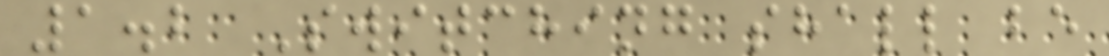1.2 Switching shall be
